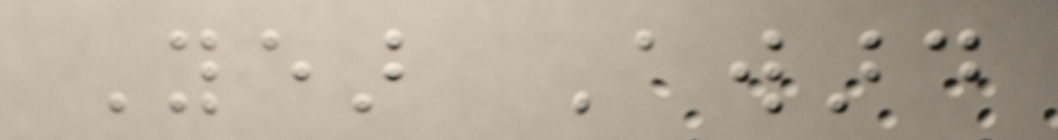Year Award
